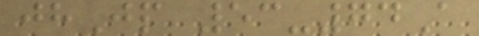jhJp 53-74A
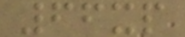66xp
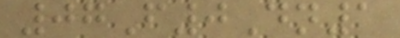07F0Dn1
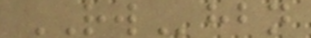RWhbn
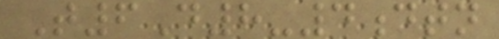T6D8-4dtn
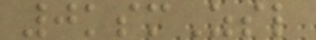0ksmZsl
